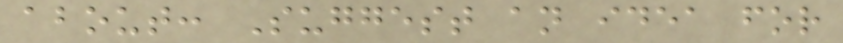about: Suggest an idea for
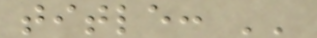title: ''
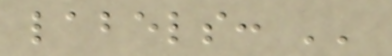labels: ''
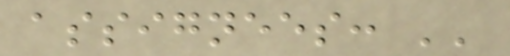assignees: ''
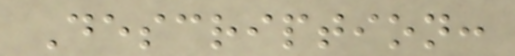Description:
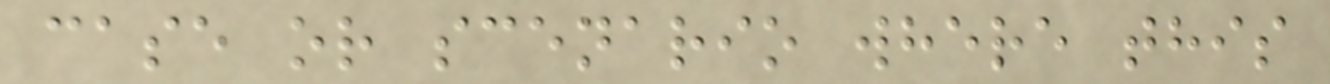case or scenario where this
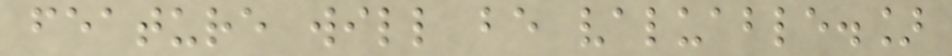feature will be valuable.]
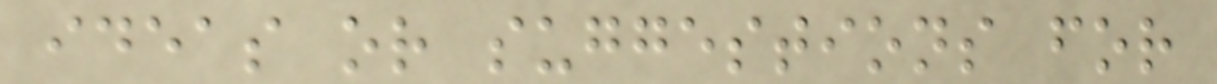ideas or suggestions for
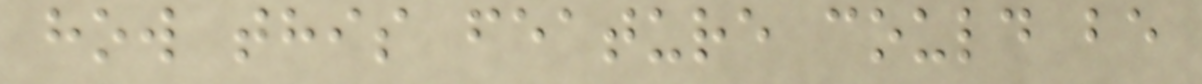how this feature could be
